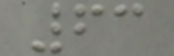63
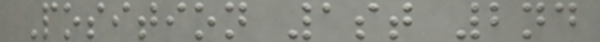Position 1st 2nd
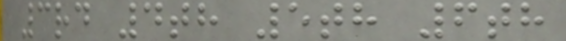3rd 4th 5th 6th
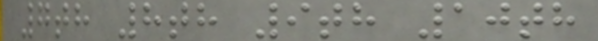7th 8th 9th 10th
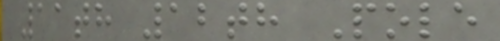11th 12th Pole
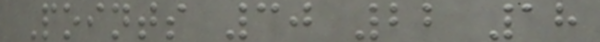Points 30 22 18
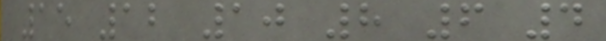15 12 10 8 6 4
